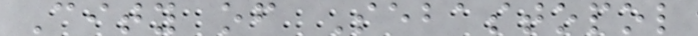City of Sebastopol
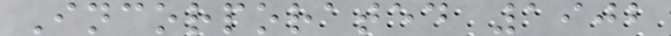Incorporated 1902
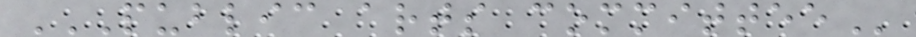PUBLIC ARTS COMMITTEE
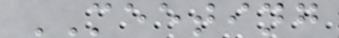MEETING
